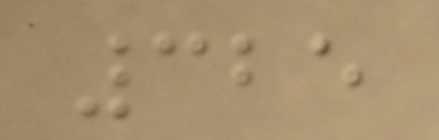325
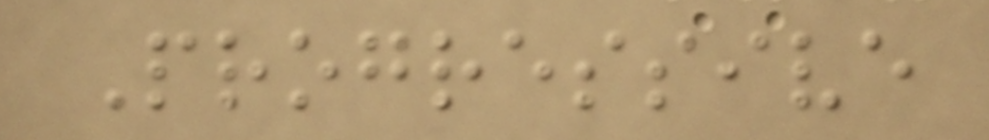Progressive
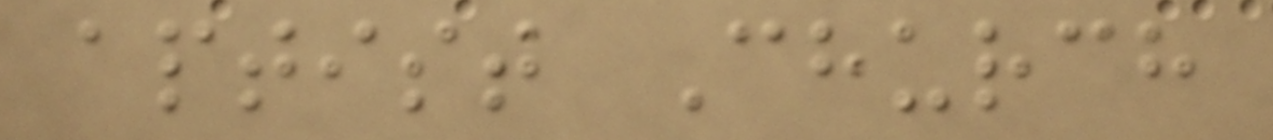aptist Church
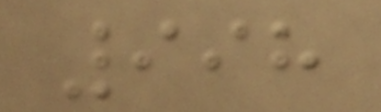998
